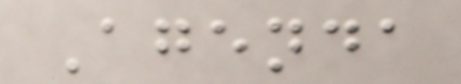Agenda
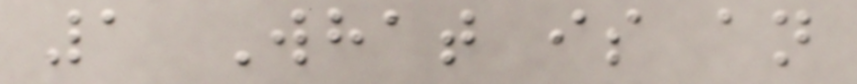1 What is an
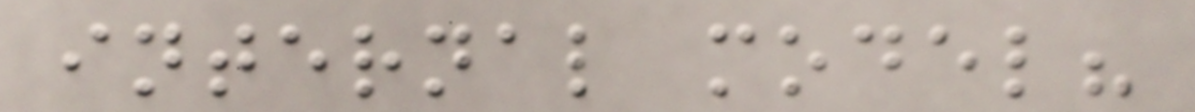internal model?
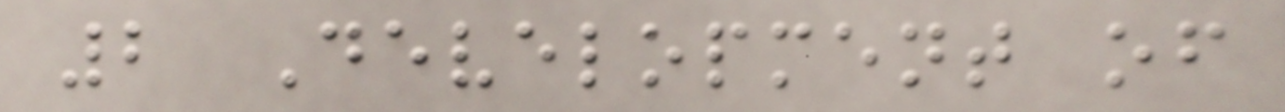2 Development of
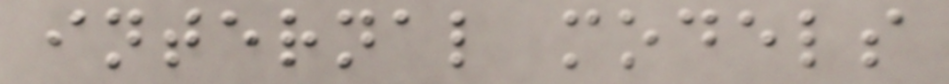internal models
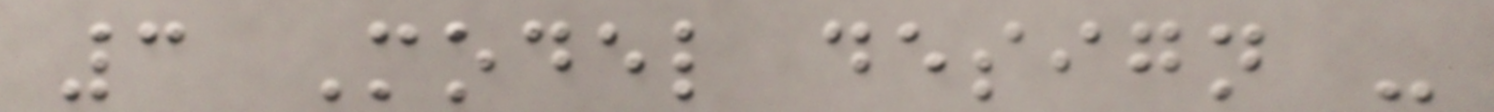3 Model design -
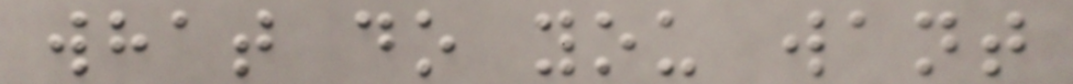what do you want
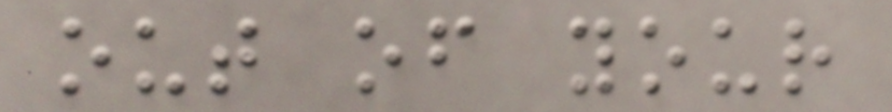out of your
